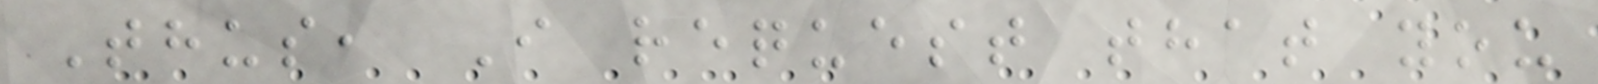Thus, I request that you
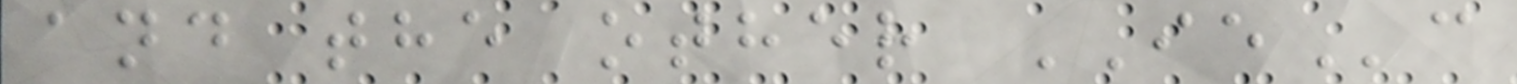and the other IEc
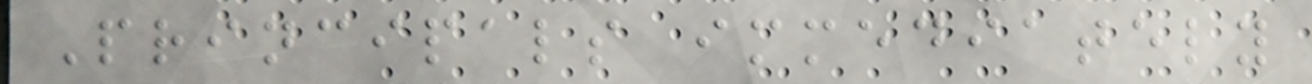Principals immediately
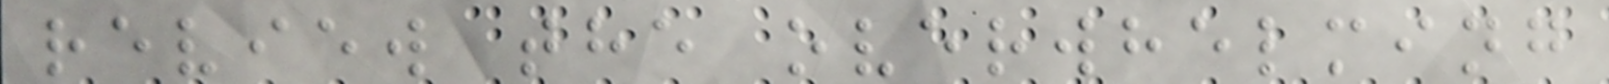review the overwhelming
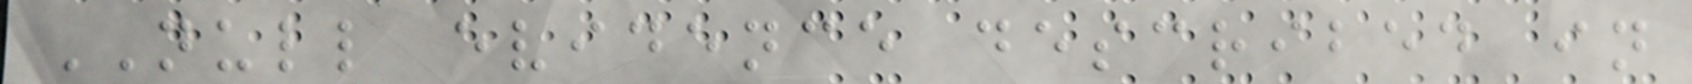NULL evidence described in
